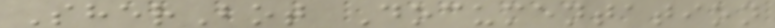SherBot Documentation
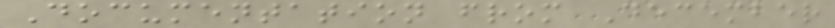Documentation from December
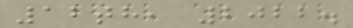12th, 2022.
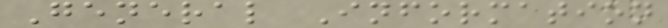General Information
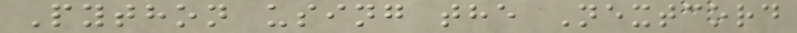Python using the Nextcord
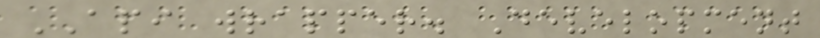API wrapper. Development
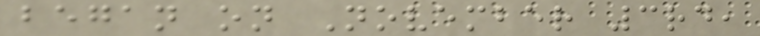began on November 3rd,
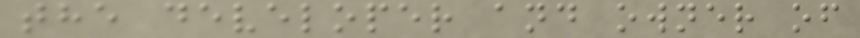the developer and owner of
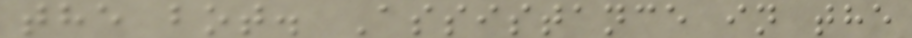the bot. Assistance in the
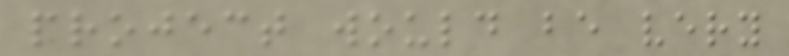project would be very
